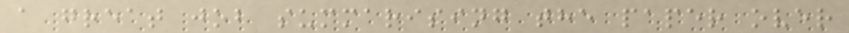a great job summarising the paper over
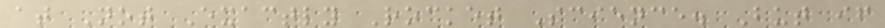at Not Exactly Rocket Science. But if
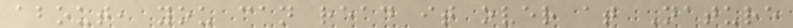about, you can read it over at Nature
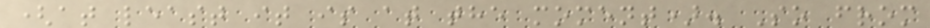(at least it is at the moment). So from
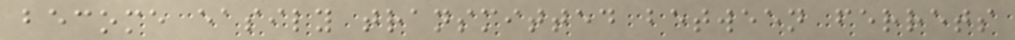become easily transmitted between ferrets
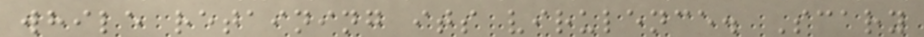while retaining its virulence. Scary
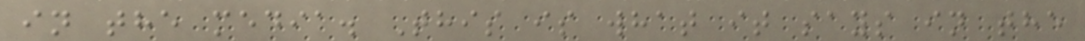in the media. This is what it says in the
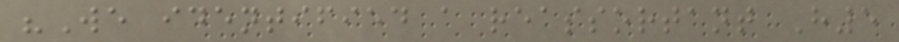"We identified a reassortant H5
